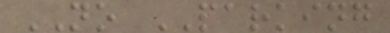NO PARKING
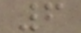6
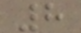8
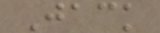Jack
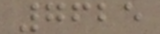7625
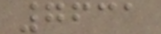7631
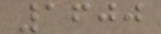1600
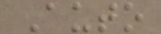Auto
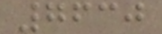7630
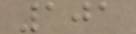101
